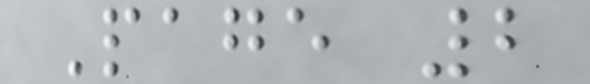Page 2
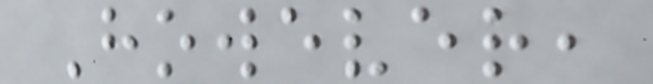However,
